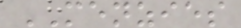MENZIES
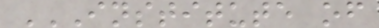INSTITUTE OF
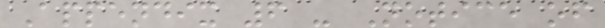Appendix 6 - Notice of
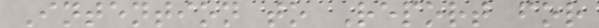Intention to Report for
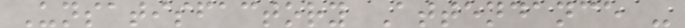Unsatisfactory Attendance -
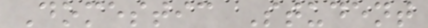Domestic Student
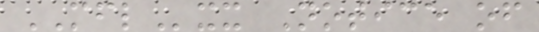MFLxx Notice of
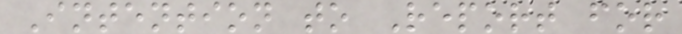Intention to Report for
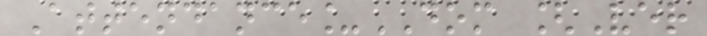Attendance_DOM [Ver
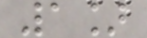1]
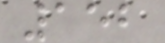152
